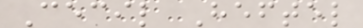Cecil Heftel
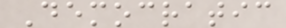Democratic
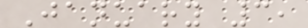January 3,
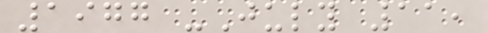1977 -July 11,
